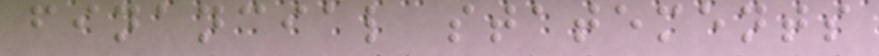financial statements
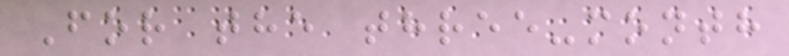For the three-month
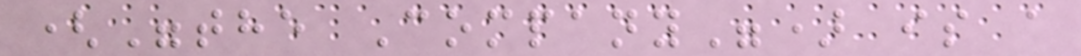("the Company") is a
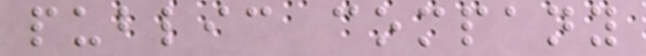public company
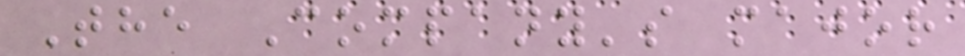The Company's major
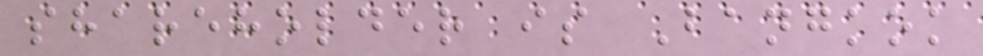shareholder is Bangkok
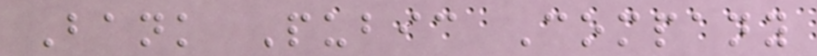Bank Pubic Company
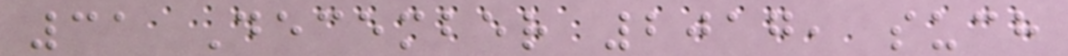31 December 2017, such
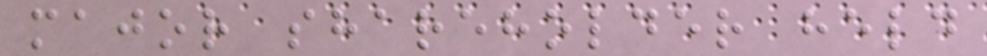major shareholder held
